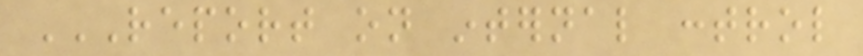REPORT ON INTERNAL CONTROL
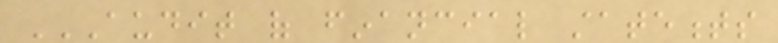AUDIT OF FINANCIAL STATEMENTS
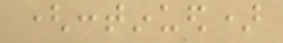(continued)
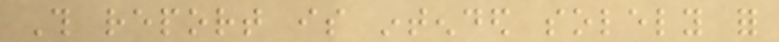This report is intended solely for
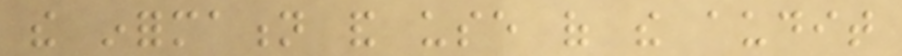the information and use of the audit
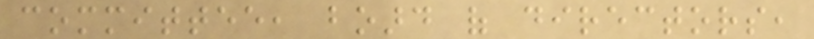committee, board of directors,
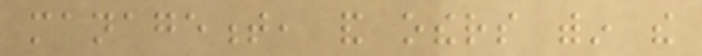management, and others within the
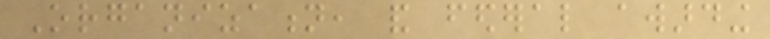Organization, and federal awarding
